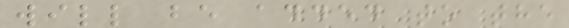will be added to the
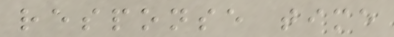response time
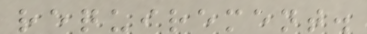requirement.
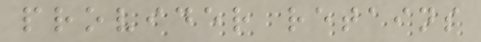provider retains
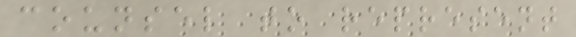counsel to represent
